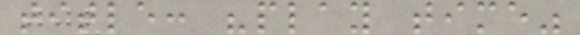title: "play time"
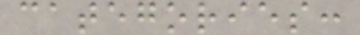categories:
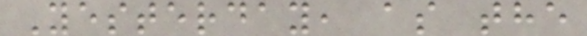Yesterday, as the
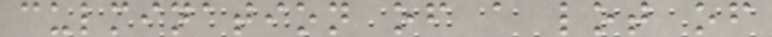culmination of a lot of
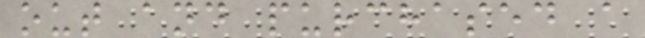out and purchased a
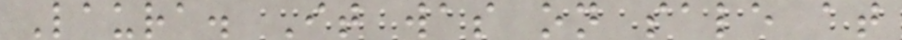Laura. It was on sale at
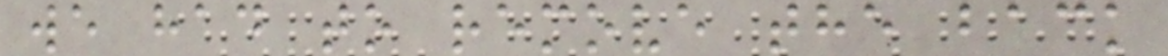we had to remove the back
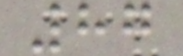87
